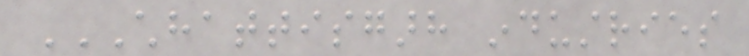CHHATTISGARH INDUSTRIES
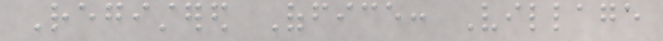Registered Office: Village
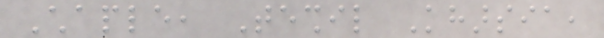Chaple, Teshil Kharsia,
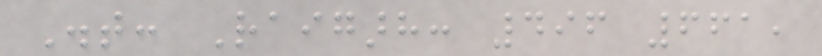Dist: Raigarh: 496 661,
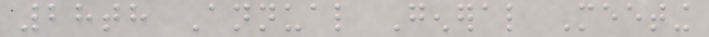28th Annual General Meeting
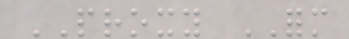PROXY FORM
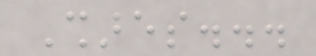Shares...
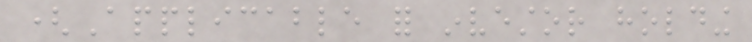(Applicable for investor holding
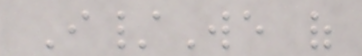I/We of
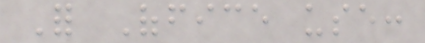For Office use:
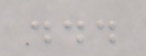...
